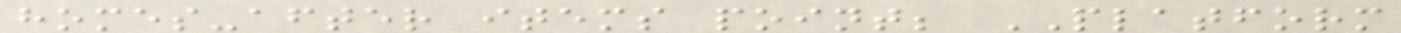homes-after items point; PLATFORM
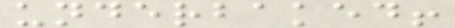underbaked!
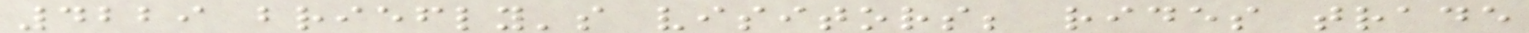4229 briefly's visitors; rides trade
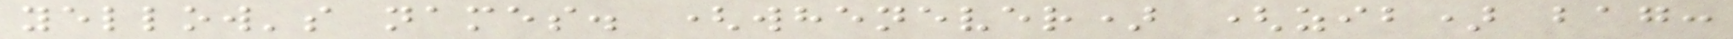yellow's names. (whenever) (zib) bag:
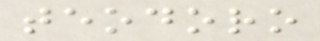teodoro
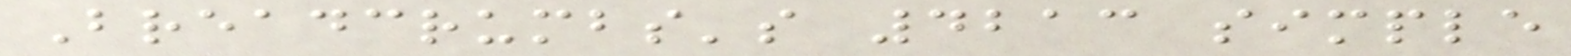Breadcrumbs's 4213 simple
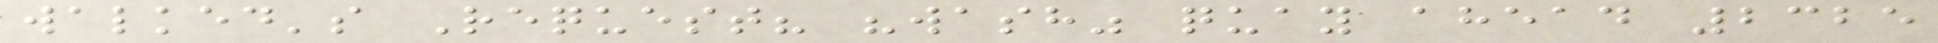walked's Request? "wash" quay ahead 2325
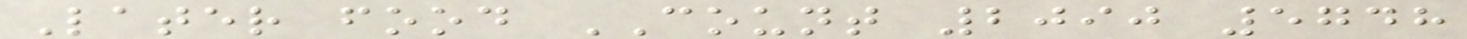Later food COUNT 2090 5748
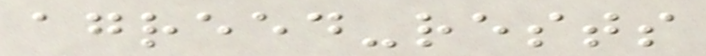agreed-rests
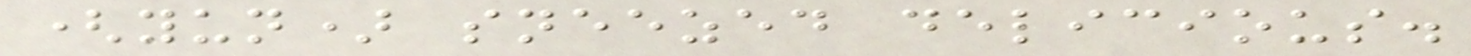(yun) sneezed delicious.
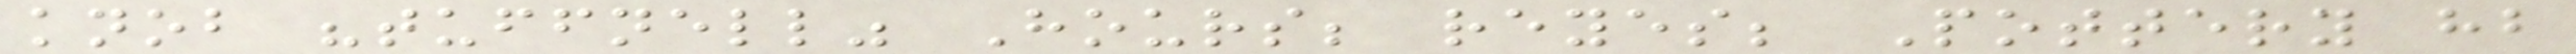knob "tuffnell" Hours; reyes; Pottery hb
